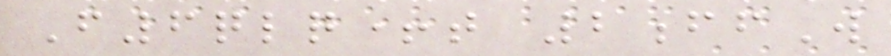F6qlq+t 2ffW
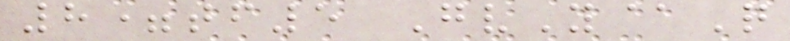8=tf5 GvY@Q
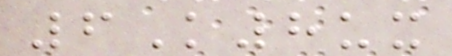6K8ux
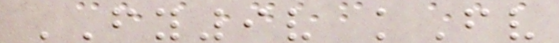FY9v kFv
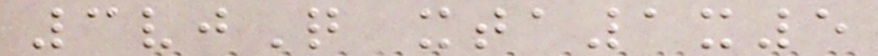3vjQ xta1x5
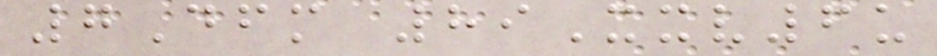7Dfm 89Xxv6u
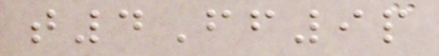t4Ff9p
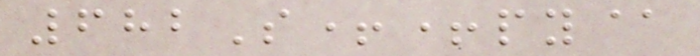682S++py@
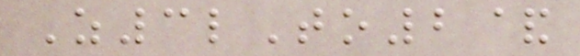Z3lTo2&
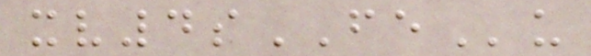xv4sFEu
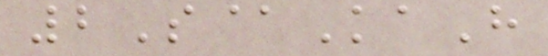2S@KaH
